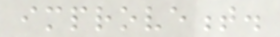improvement.
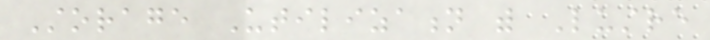Storage Utilization with Lustre
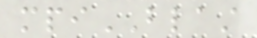mpiBLAST
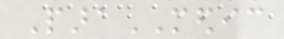ParaMEDIC
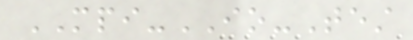MPI-IO-Test
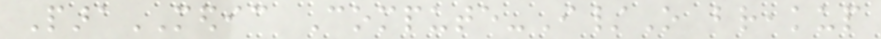ParaMEDIC Compute-I/O breakup
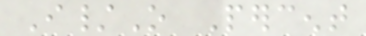I/O Percent
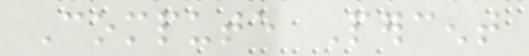Compute Percent
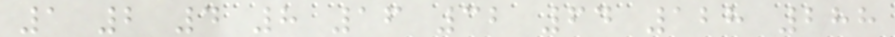1 2 4 8 16 32 64 128 288
